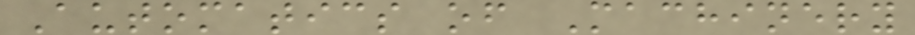Automatics of Machinery
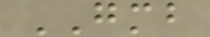GMB
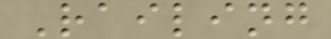Railing
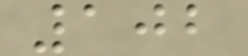102
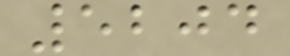5204
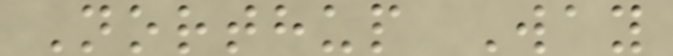Northup Way
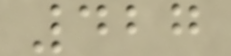427
